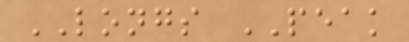LONGS PEAK
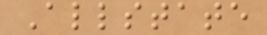Allstate
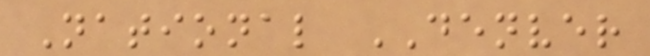National DENVER
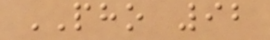PHO 92
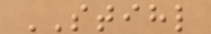STIHL
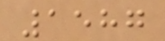1587
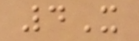4X
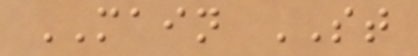MAIN ST
